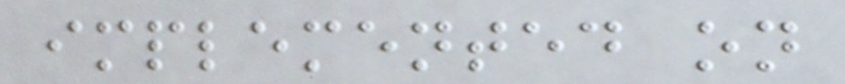implemented on
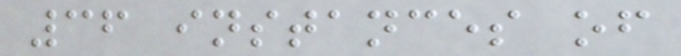36 instances of
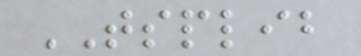TSPLIB
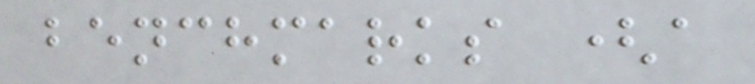benchmarks (a
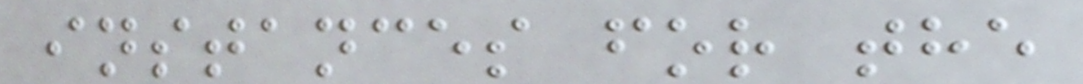instances for the
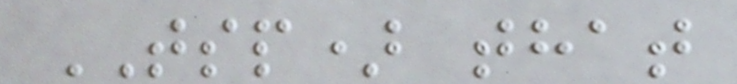TSP) that
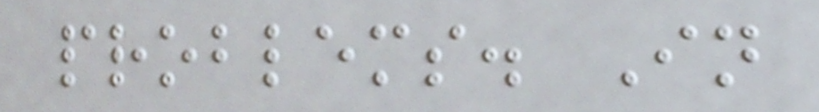problems. In
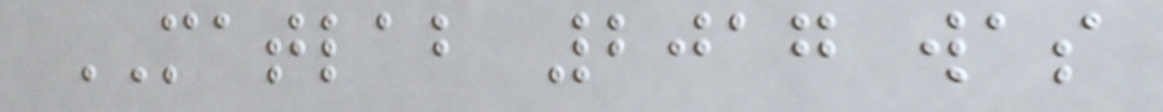MATLAB 2017 was
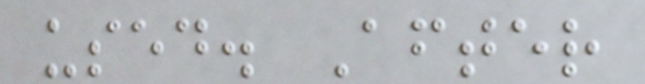used. After
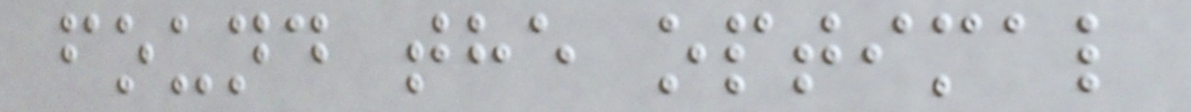found the optimal
